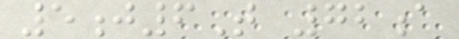5j6T 72a
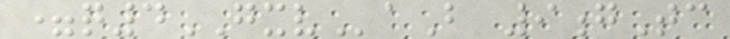=q4GXVaB 9gTc
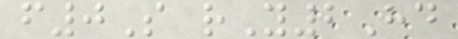f0S rY2Hd
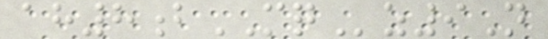ah8bMQz9N
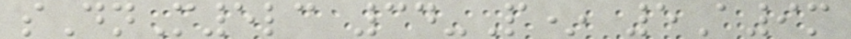sDnM5lc 34-P* 5A9m
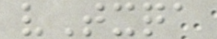vTxqa
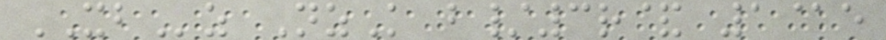XBz NzK b/3r& 1@e
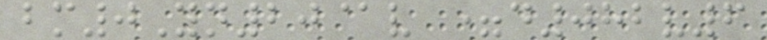bm0Yn20@v =d082v6
